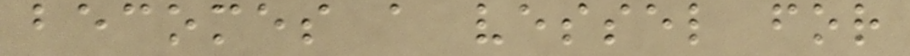becomes a vessel for
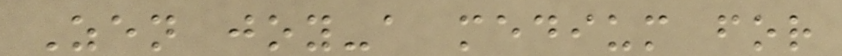Zen joy-a medium for
